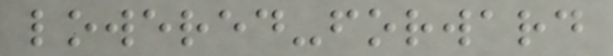lowered-forward
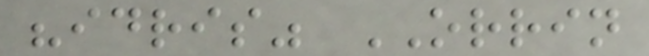"idris" ORRIN
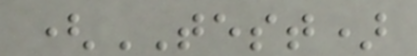(TEST)
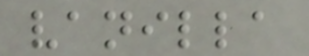vanilla
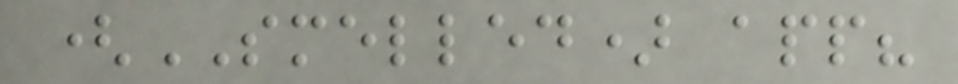(SMELLED) app?
